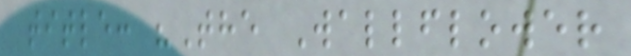title: "The Wallflower
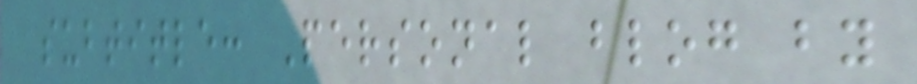subtitle: Personal blog by
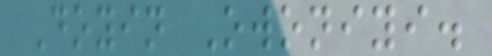Doyin Owoniyi.
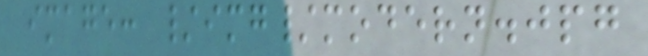image: /img/modern.jpg
